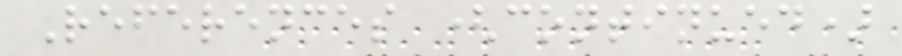References (continued)
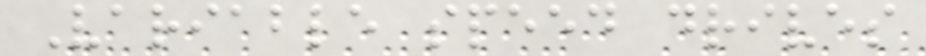Variable speed drives
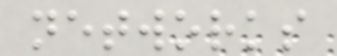networks
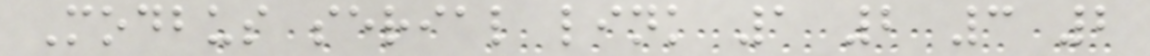Modbus serial link 1 2 3 2
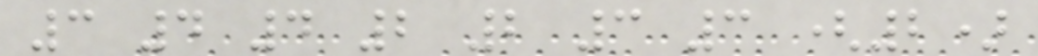3 4 4 2 2 3 3 (2)
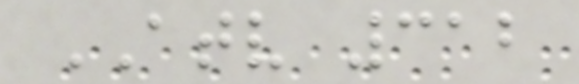ATV 312
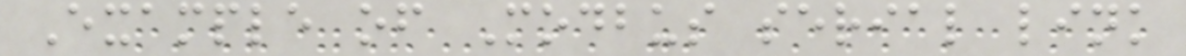Example of Modbus serial link
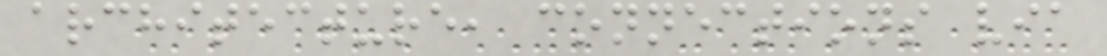architecture, connections via
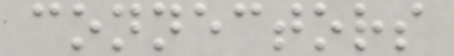connectors
